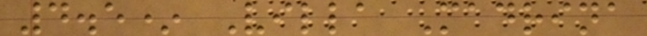4.5* Villa Madrina
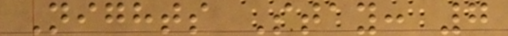Nights Stay: 7
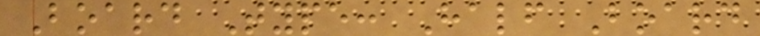Board Type: Half Board
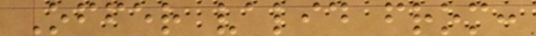Offer valid from:
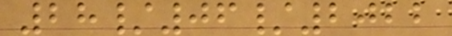28/06/2022
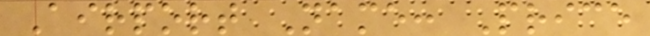Airport Name: Price
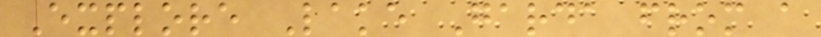Explore Lake Garda from a
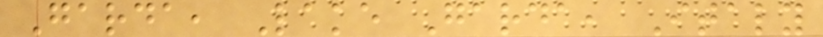Garda, Lake Garda, Italy
